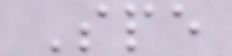Spe
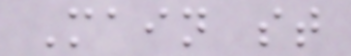Main st
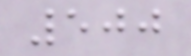500
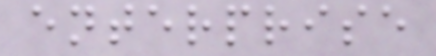enterprise
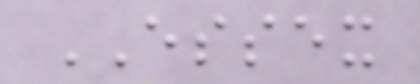ESSEX
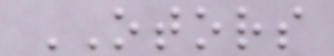OTORS
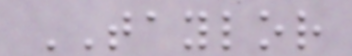TAYLOR
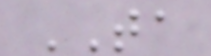TA
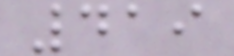419
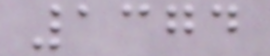1374
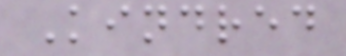Kindred
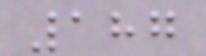187
